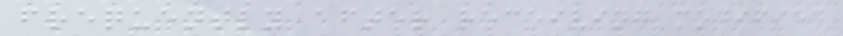frequently after receiving modified
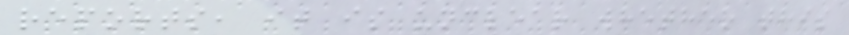reports, it is unclear whether this
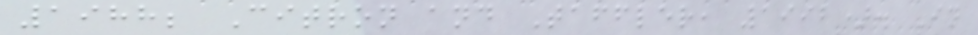1988; Citron and Taffler, 1992). In
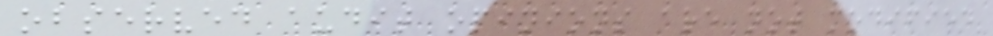observed audit opinions are not modified
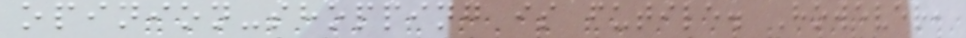opinion-shopping is futile. However,
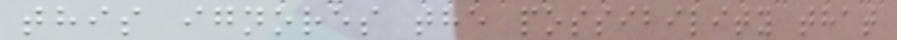this ignores the possibility that
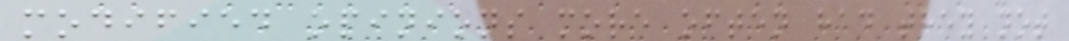modified opinions more often had they not
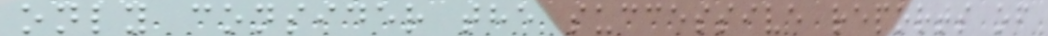only consider the successive reports of
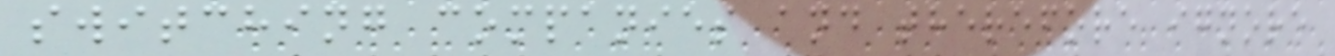switching companies and therefore ignore
